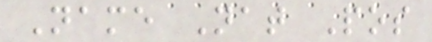Name Nat Pos
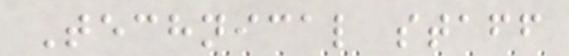Technical staff
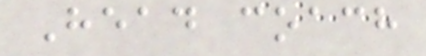Head coach
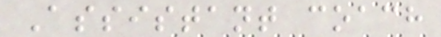Assistant coach
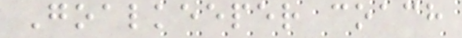Goalkeeper coach
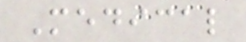Medical
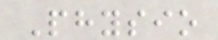Physio
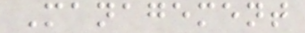Management
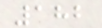182
